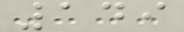149
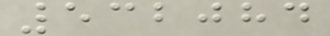532084
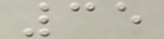35
